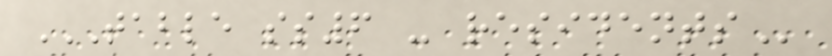TABLE SS6 - RESIDENTS
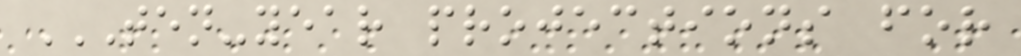TEN-YEAR PROJECTIONS FOR
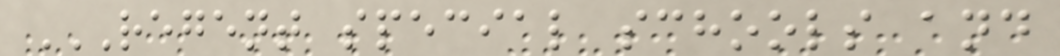REGENT SPECIAL SCHOOLS AND
